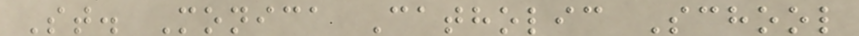St. Monica Catholic School
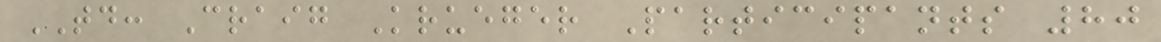TD: Craig Krueger Participants 80
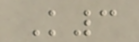K3
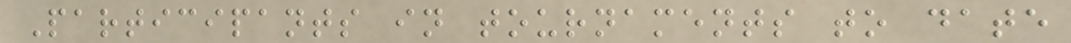Participants in tournaments to date
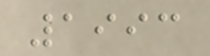1993
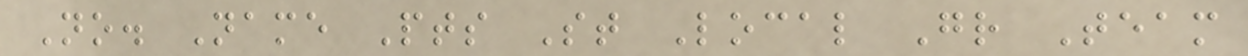No. Name Pts St Local Gr Team
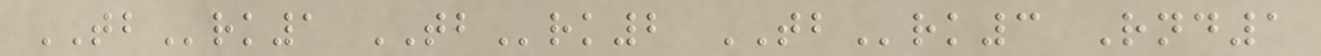TBrk1 TBrk2 TBrk3 Rnd1
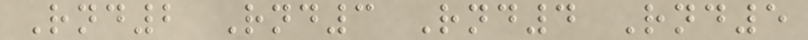Rnd2 Rnd3 Rnd4 Rnd5
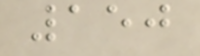150
